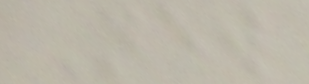New
